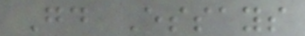Good Essays
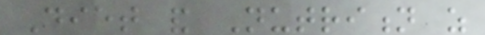Diet and Nutrition as
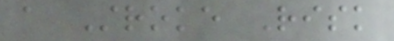a Stroke Risk
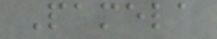Pamela
